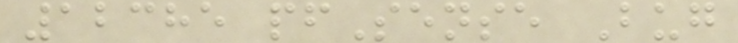12385 pfSense Bug
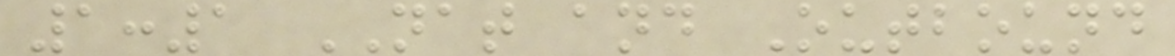1:1 NAT and Outbound
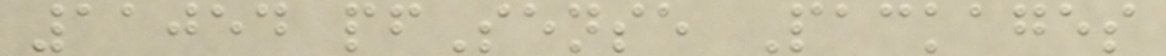11054 pfSense Packages
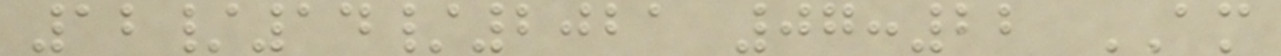12/14/2021 07:22 AM
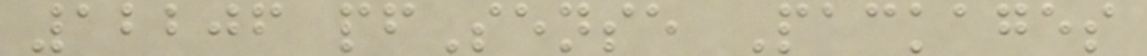12206 pfSense Packages
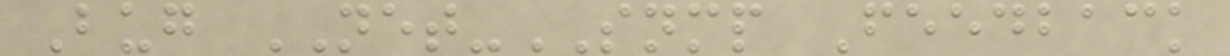Bug NET-SNMP Feedback
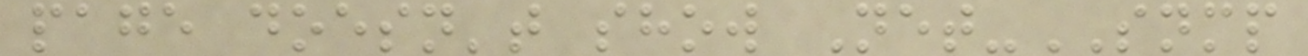page doesn't show Net-SNMP
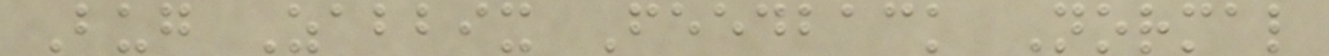Bug Zabbix Feedback Normal
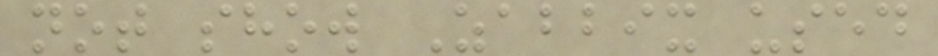not show Zabbix used
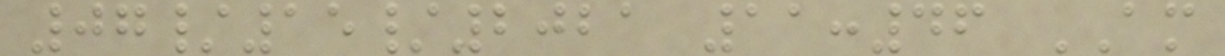07/15/2021 11:46 AM
